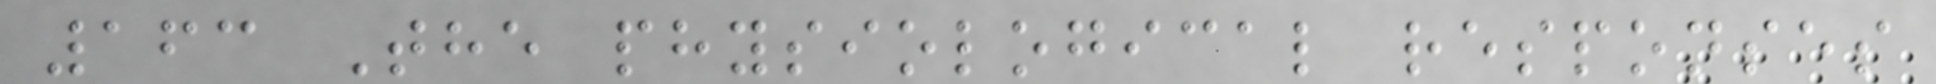163 The physiological responses
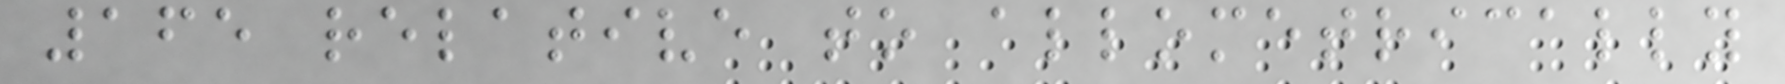165 relative to allometrically
